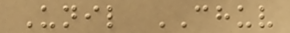Unil CHUV
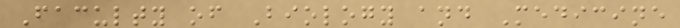Faculty of Biology and Medicine
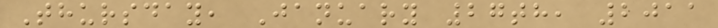Thursday, January 27th, 2011
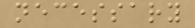necessary
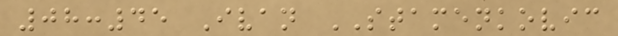08:45 Ivan STAMENKOVIC
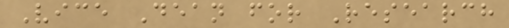Vice Dean for Research
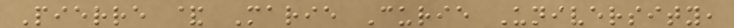Pierre & Marie Curie University,
